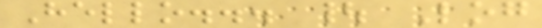Hello... | Log
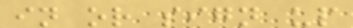in or sign up
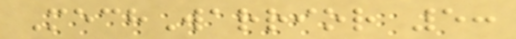MechWarrior 5:
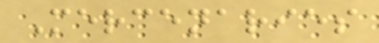Mercenaries
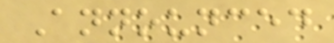Announced
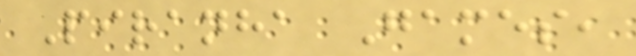Piranha Games,
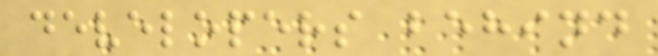developers behind
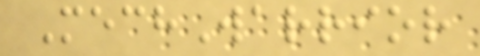MechWarrior
